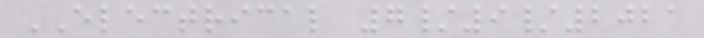ELECTRICAL 7/9/2021
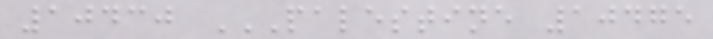10430 PALESTINE 10475
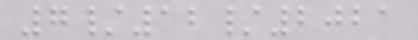7/12/2021
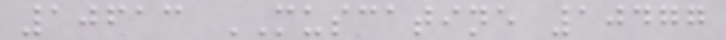10613 MUSCATINE 10477
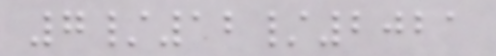7/12/2021
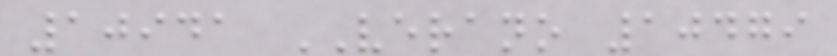10941 VERANO 10479
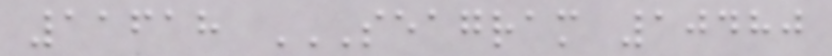11618 SEAGRAM 10480
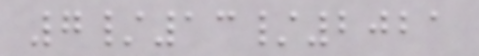7/13/2021
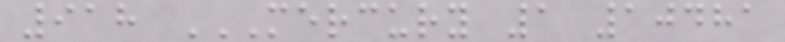918 MERCURY 1 10481
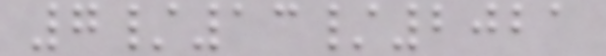7/13/2021
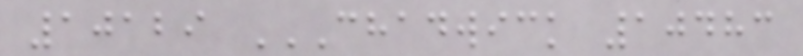10129 CHADWICK 10483
